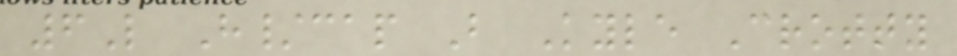6L H/cap B Kyle Crotty
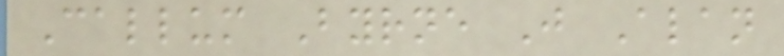Callum Byrne J Alan
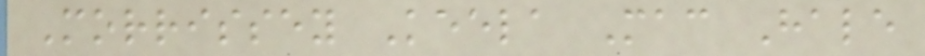Morrissey Keela Mac Hale
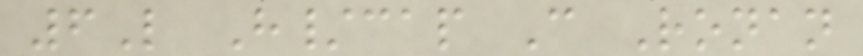6L H/cap C Ronan
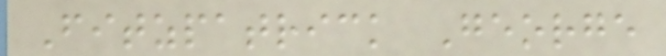Fitzpatrick George
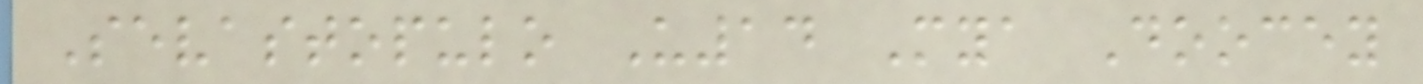Sevastopulo U14 Mya Doocey
